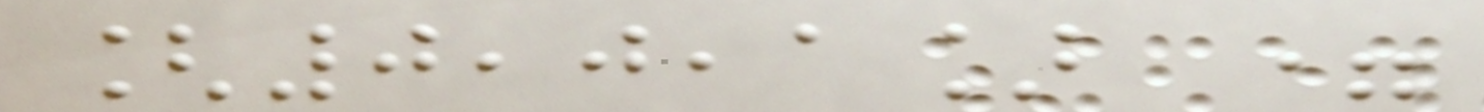[0,0,1] =
